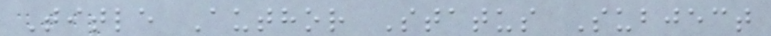Title Author Status Subject
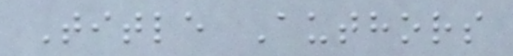Title Authors
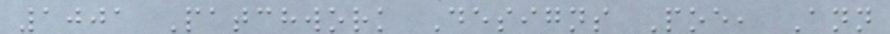1001 Patchwork Designs Poe, Ann
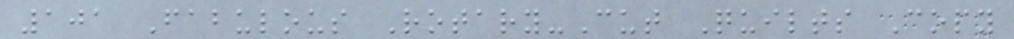101 Fabulous Rotary-Cut Quilts Copy
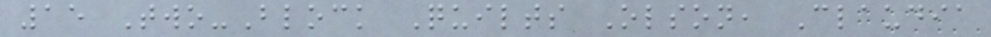15 Two-Block Quilts Olson, Claudia
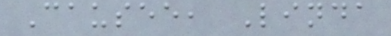Causee, Linda
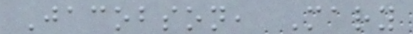Jacobson, Mary
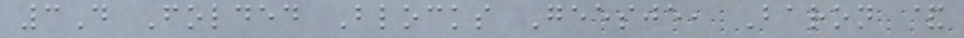3D Folded Blocks Geesje, Baron &
